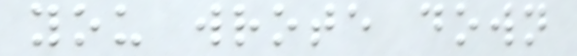you wrote down
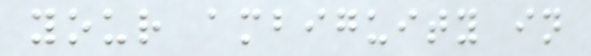your ambiguity in
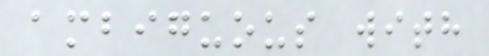ambiguous with
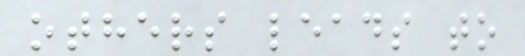others leads to
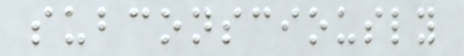subconsciously
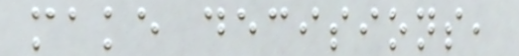make decisions,
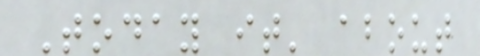Today it' about
